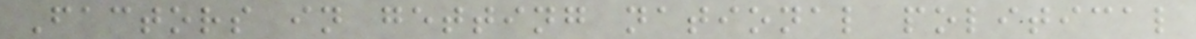Factors in getting national political
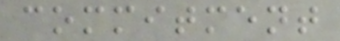commitment
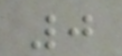0
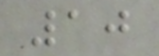10
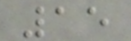15
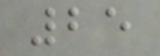25
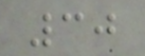30
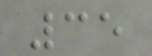35
